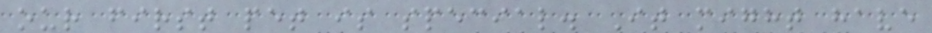our first pet is special. It might have
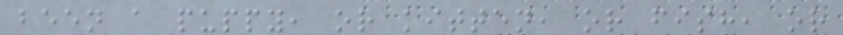been a puppy, or kitten, or fish, or
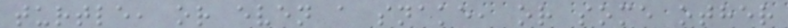turtle, or even a snake, or some other
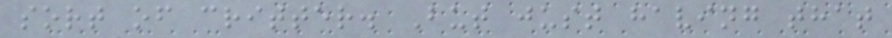sort of critter. But just having that
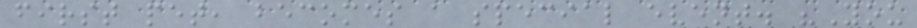first pet, becomes a special event. "You
